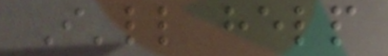I'll help
